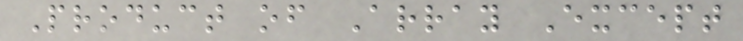Product of Array Except
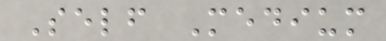Self Medium
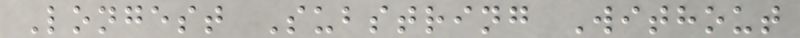Longest Substring Without
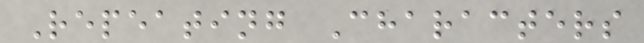Repeating Characters
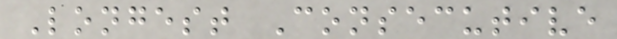Longest Consecutive
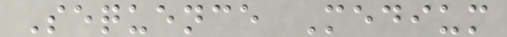Sequence Medium
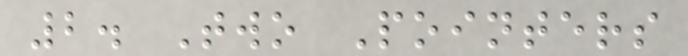2. Two Pointers
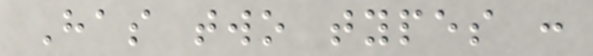Has two types :
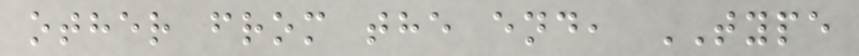other from the end, TYPE
